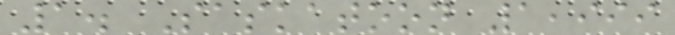1. Saskatoon 1,999
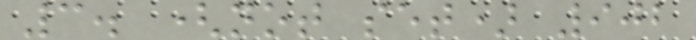3. (not set) 902
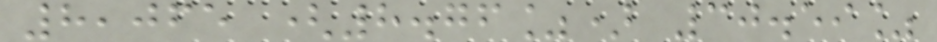8,065 (8.76%) 30.59%
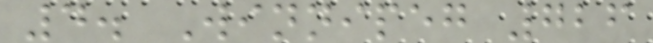4. Winnipeg 726
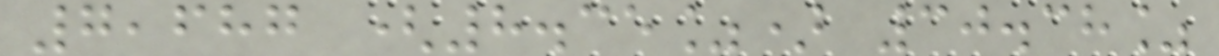7,687 (8.35%) 30.38%
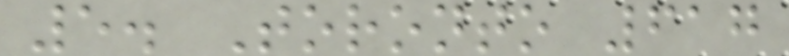5. Toronto 617
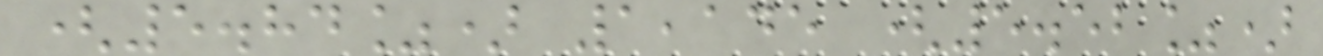(5.84%) 1,145 (5.52%)
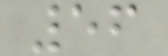56
